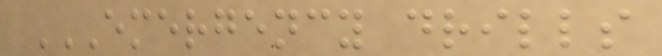EMERGENCY DRILLS
